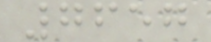7657
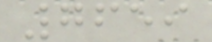7659
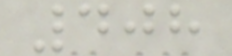408
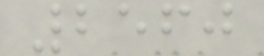2560
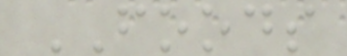FOODS
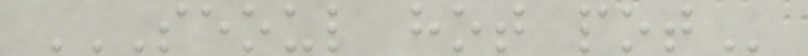SEOUL HOT POT
